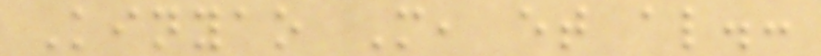Kinyao M, et al.:
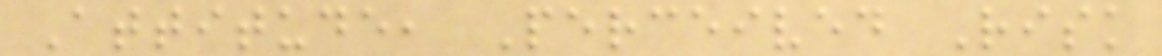Attitude, Perceived Risk
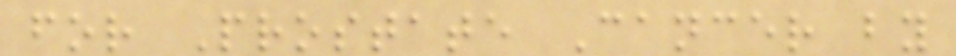for Prostate Cancer by
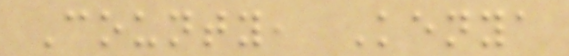County, Kenya
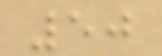50
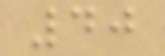40
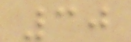30
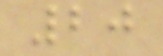20
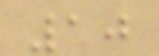10
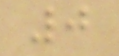0
